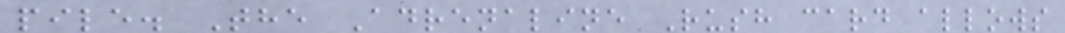pile. The Adrenaline Rush card allows
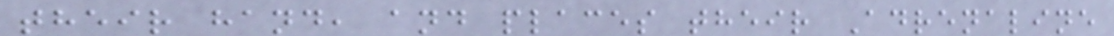their hand, and places their Adrenaline
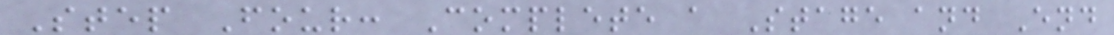Step Four: Complete a Stage and End
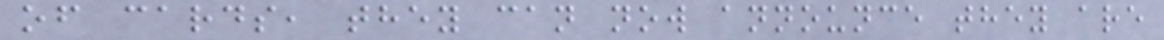of cards, they can now announce they are
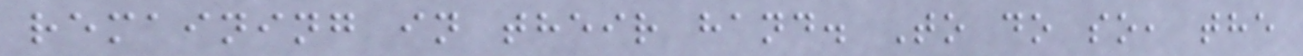remaining in their hand. To do so, the
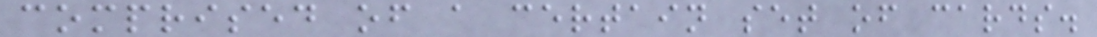comprised of a certain set of cards.
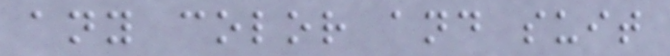any color and suit
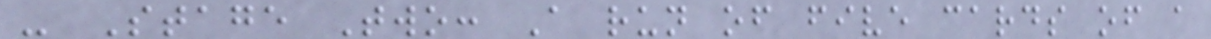- Stage Two: A run of five cards of a
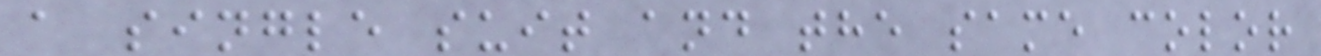a single suit and the same color
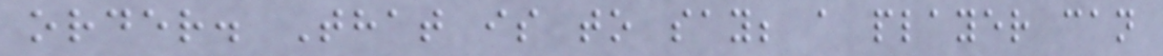order. That is to say; a player can
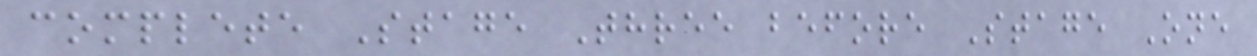complete Stage Three before Stage One
